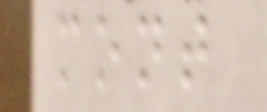mont
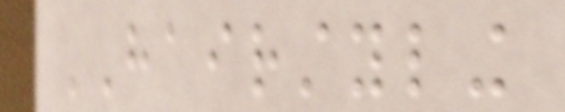HAIRSTYLING
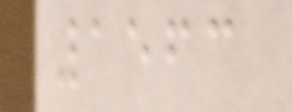1563
